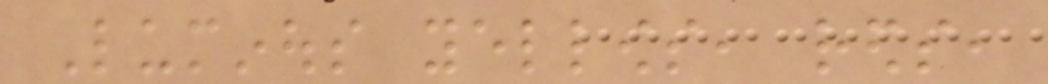Luminous yellows, reds,
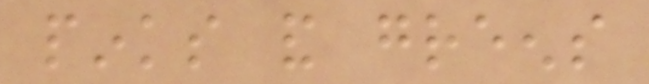pinks and greens
